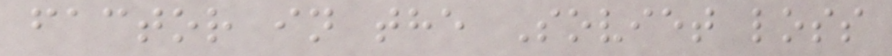factor in the Soviet loss
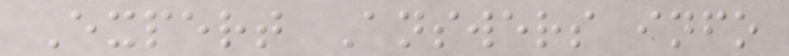Expert Answers info
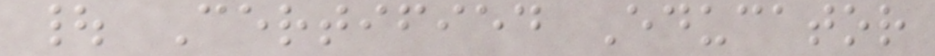| Certified Educator
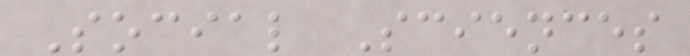Social Sciences
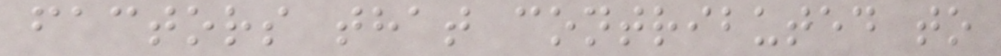factors that contributed to
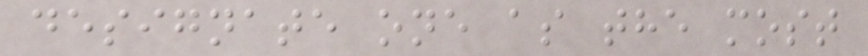designate one as the most
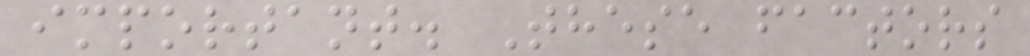important. These factors
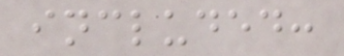included:
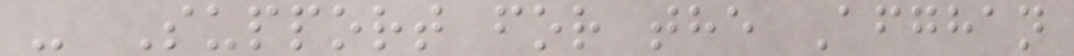- Support for the Afghan
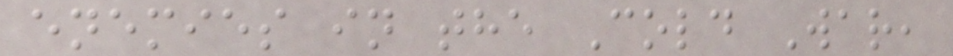enemies in the Cold War,
